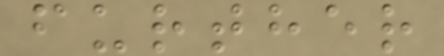further
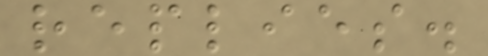replies.
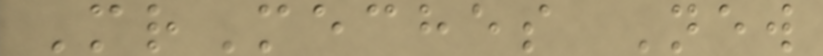MrMeches New
